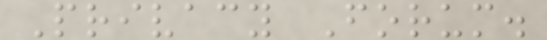Privacy Forum.
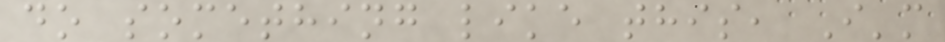do something like this, I'm
